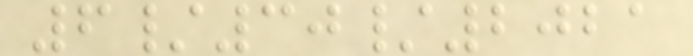6/30/2021
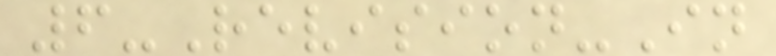6-Revision-In
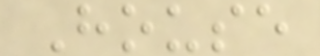House
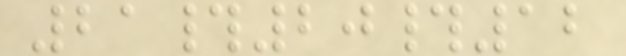21#20#12
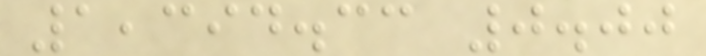1,394.33 0.00
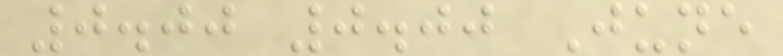0.00 0.00 June
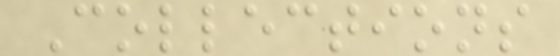Collections
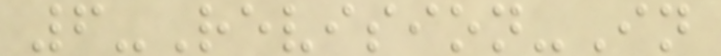6-Revision-In
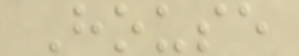House
